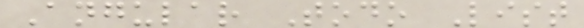Angular Todo List
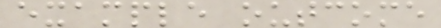example outcome
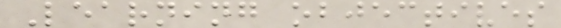Learning objectives
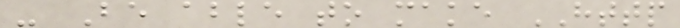- Be able to make HTTP
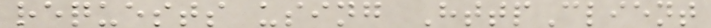requests using HttpClient
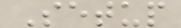Setup
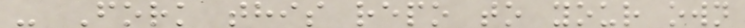- Fork this repo to your own
